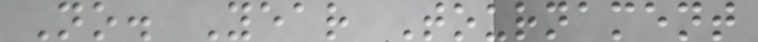No. Year Tournament
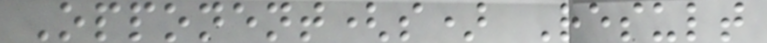Opponent(s) Result
